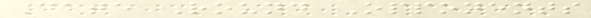Date Round Opponents
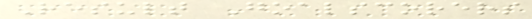Result Goalscorers
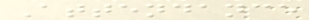Attendance
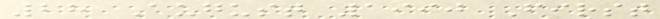28 August 1990 First
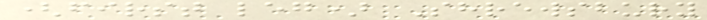(first leg) Shrewsbury
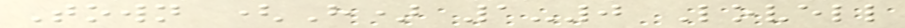Town (H) 1-0 Lovell
